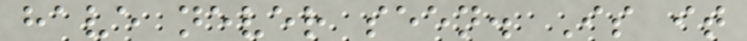have never seen. Is it
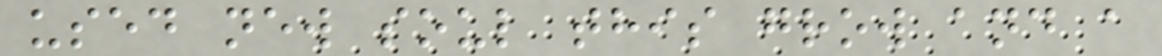used new soul this grow and a
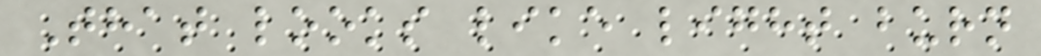That looks like light burn
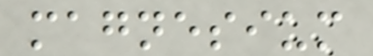magnesium
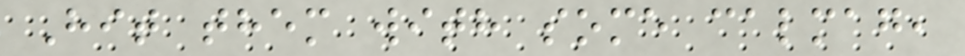Hit them with some calmag,
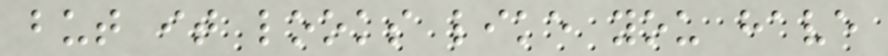but it looks like you have
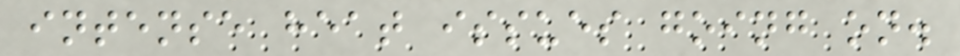intense heat issues going on.
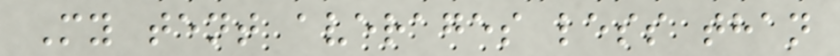My tent averages less than
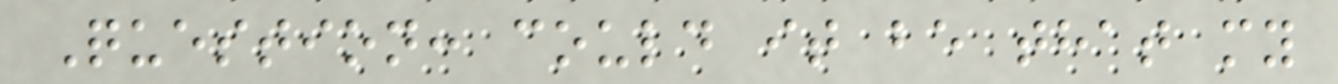Question: could it be that my
